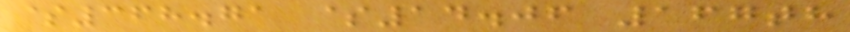$368.71 $14.06 167th
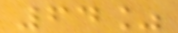64%
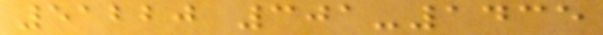51220 301-1435
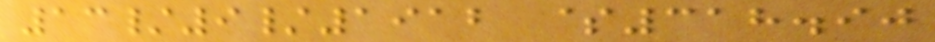13/9/1912 $318.90
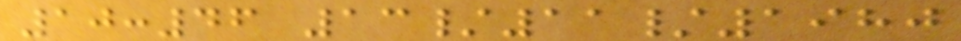10:46 13/11/1980
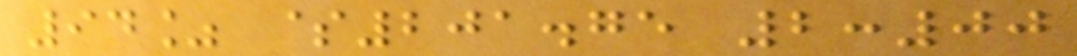94% $201.75 2:00
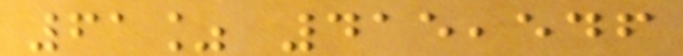61% 415,546
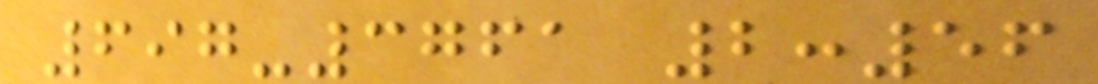697-3761 2:56
